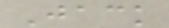Jack
